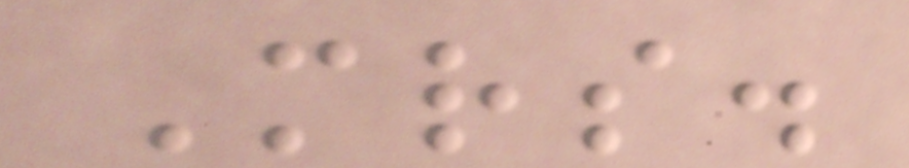Mrs.
